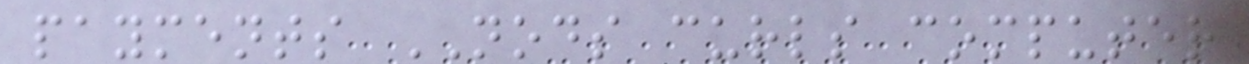payments NODS curls computer
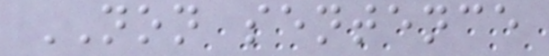NON sentence
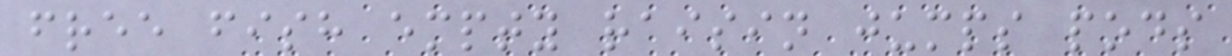free fish empty raisin jumps pods
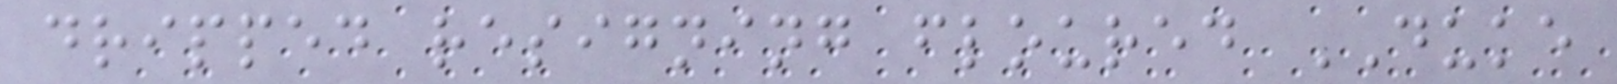dripped resigning floured DUKE
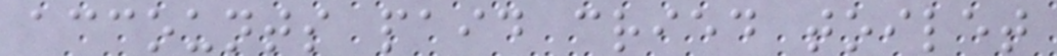accounts paid cried toilet
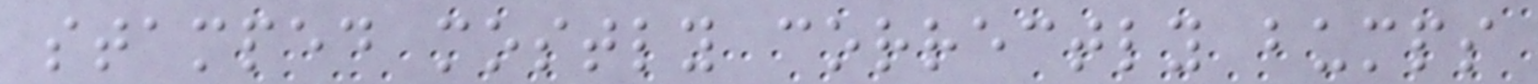stamped mostly correctly bumps
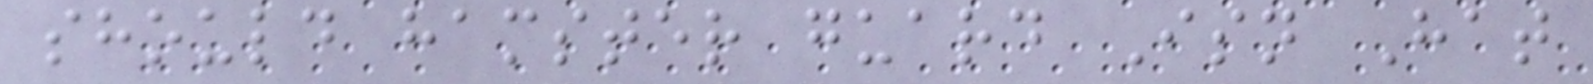should hamster guard Isn Hat
